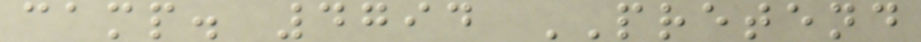camp. 4794 PRETEND
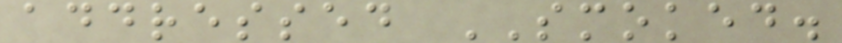addressed SMOKED.
